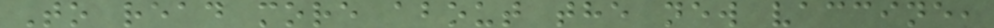To read more about the new vaccine,
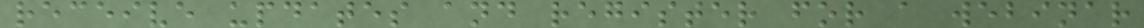receive updates and register for a webinar
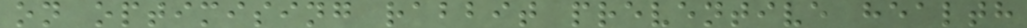on optimising rabbit preventive health
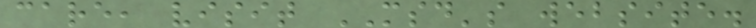care, visit MSD's website.
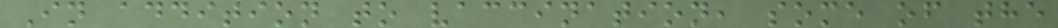In addition to vaccination, some of the
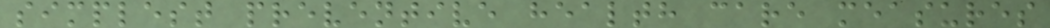simplest preventive health care measures
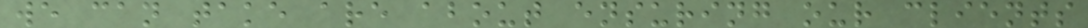we can take are about ensuring our clients
